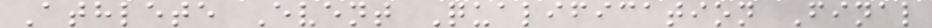Athlete Event Qualification Final
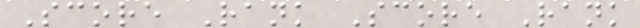Score Rank Score Rank
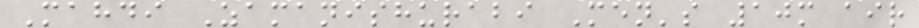Mahdi Zamanishurabi Men's 10m air
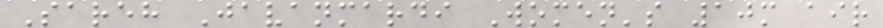Sareh Javanmardi Women's 10m air
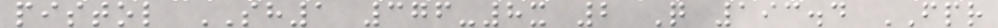pistol SH1 376-8x 2 Q 193.4 FPR
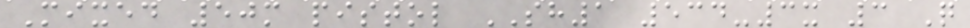Mixed 50m pistol SH1 534-3x 3 Q
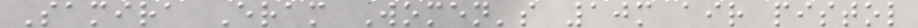Samira Eram Women's 10m air pistol
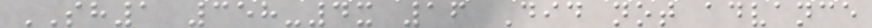SH1 358-4x 16 Did not advance
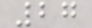27
